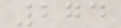274
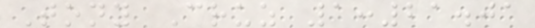Tony Cruz 1:21.01
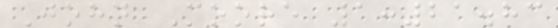John Moore 1:21.83
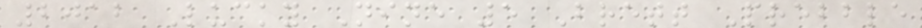2012 Lucky Nine 5 Brett Prebble
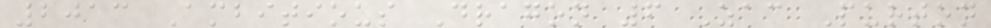2013 Ambitious Dragon 6 Zac Purton
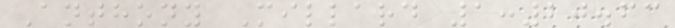Anthony Millard 1:20.63
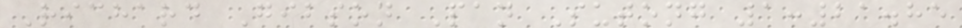Richard Gibson Pan Sutong 1:21.85
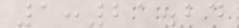1:21.24
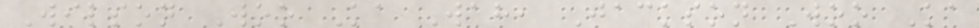Wilson Woo Ka Wah, Jackson Woo Ka
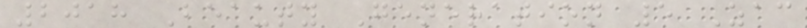2018 Beauty Generation 5 Zac
